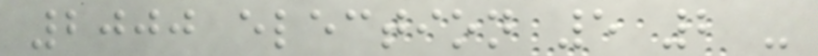2000 election 5 2 -
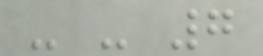- - 7
